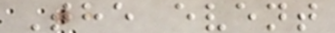The event
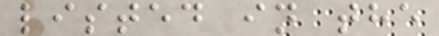listed in the
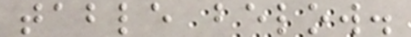table below.
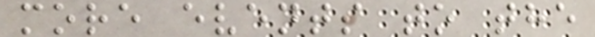more events to the
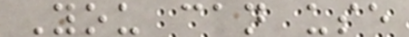You can use
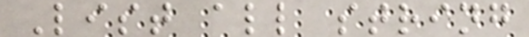List all string
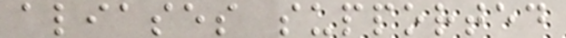aliases supported
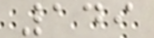149
